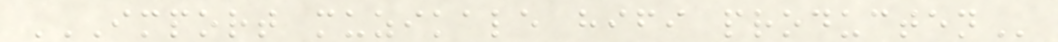IMPORT MUZIKALE HIFI PRODUCTEN
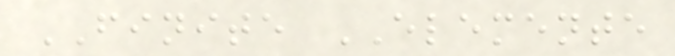FINITE ELEMENTE
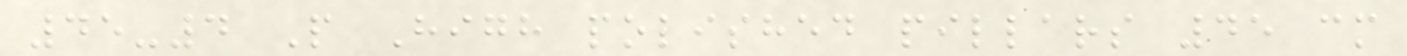45-4 P High polished pillars 45 cm
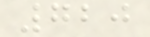720
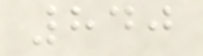840
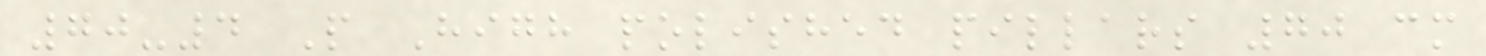70-4 P High polished pillars 70 cm
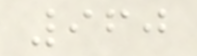960
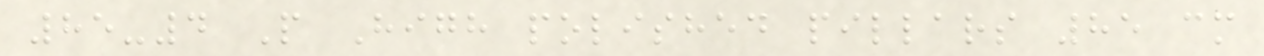85-4 P High polished pillars 85 cm
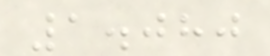1.080
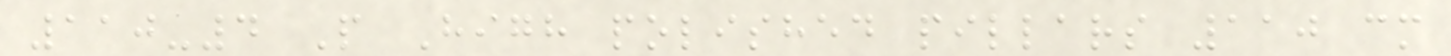110-4 P High polished pillars 110 cm
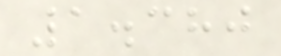1.380
